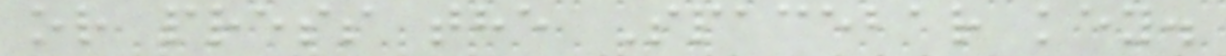or press the Spacebar key.
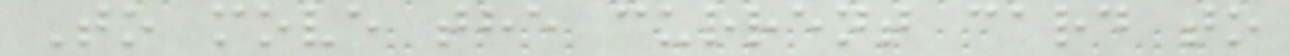To move the current card to
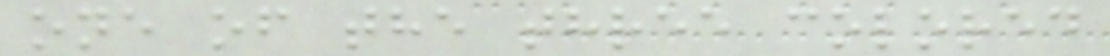one of the three colored
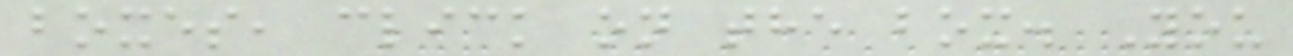boxes, click on the box. You
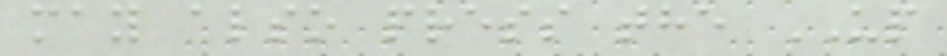may also press the UP
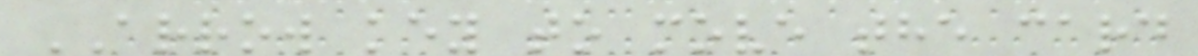ARROW key to move the card
